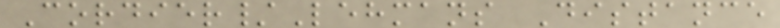Cordier/Lehmans Distance
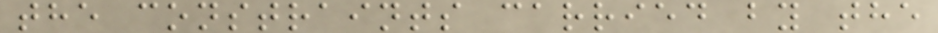the constraints carried by the
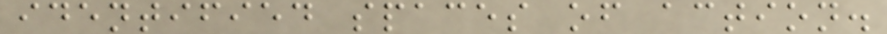identified spaces of action.
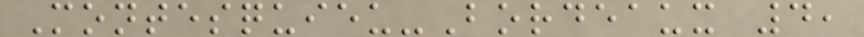Montesquieu-Bordeaux 4,
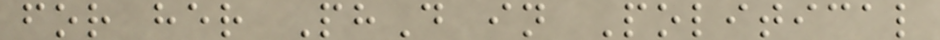for her PhD in Political
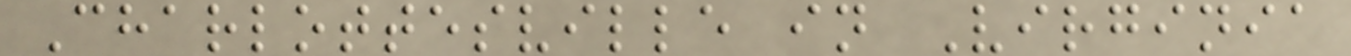Charlottesville in Virginia
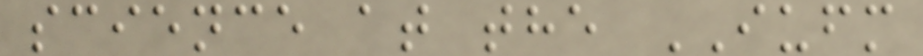science at the IUFM
